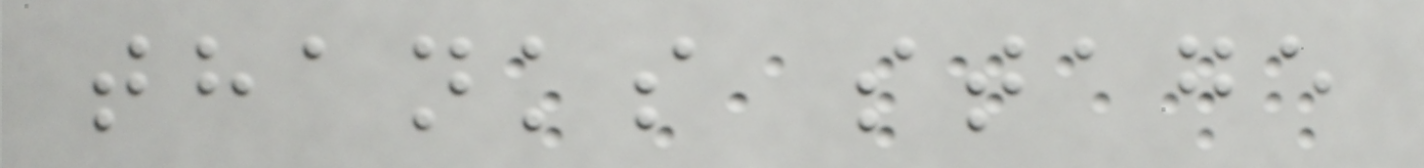thanks stage
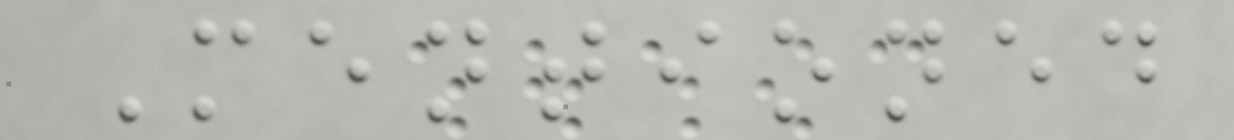Mentioned
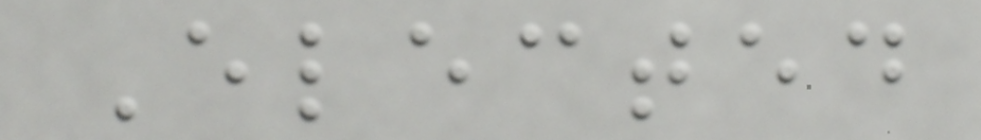Elected
